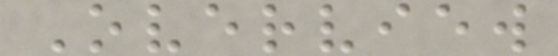Overview
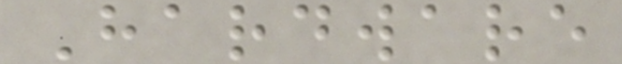Hardware
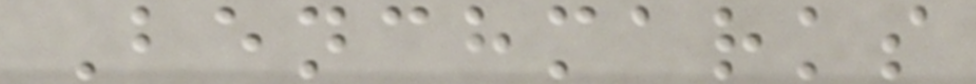Benchmarks
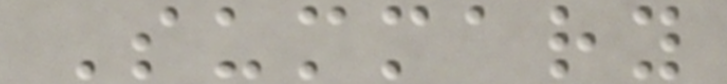Summary
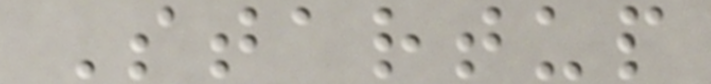Startup
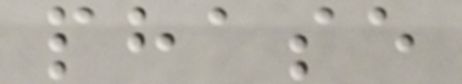phase
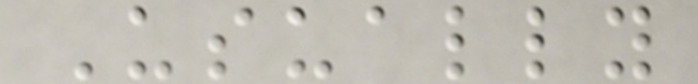Usually
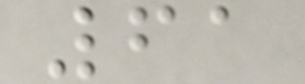61
